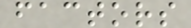factors
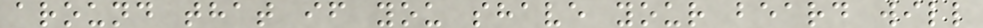around that if you shave your beard will
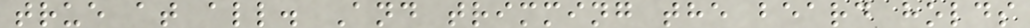true at all. And trimming the beard holds
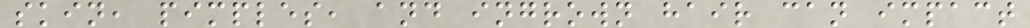skin, pimples, and ingrown hair can impact
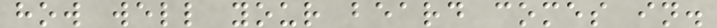how well your beard comes in.
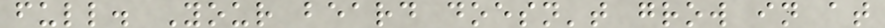full. Your beard doesn't grow in at
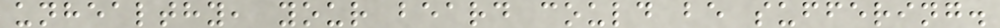unhealthy, your beard could be suffering.
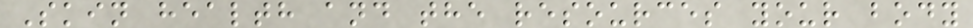Skin health and the resources your body
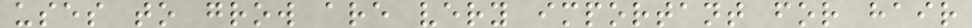uses to grow are very important for hair
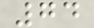74
